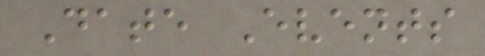Date Events
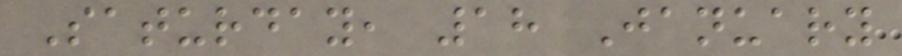Saturday, 18 January
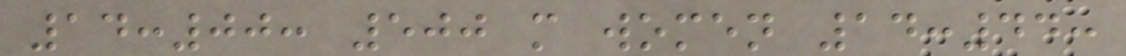14:00: 500 m women 14:44:
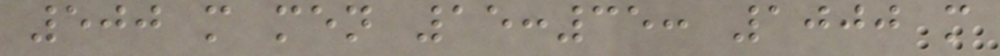500 m men 15:35: 1000 m
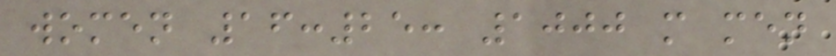women 16:25: 1000 m men
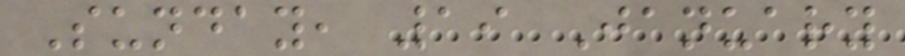Sunday, 19 January
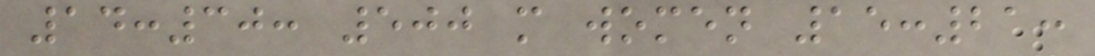14:30: 500 m women 15:21:
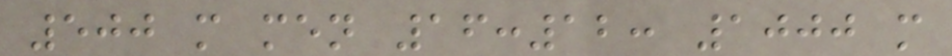500 m men 16:12: 1000 m
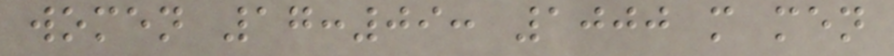women 17:09: 1000 m men
